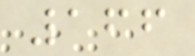166
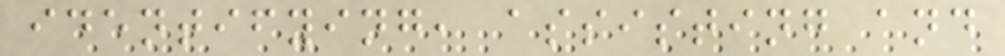identifying, assisting and
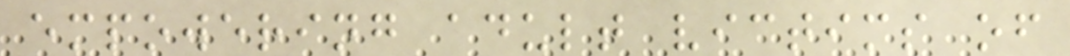empowering adult victims of
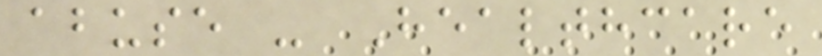abuse - Healthcare
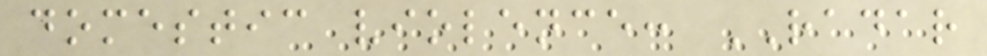domestic violence: RADAR
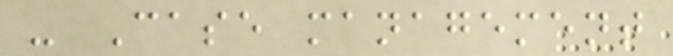- Case management
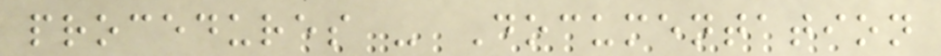procedures - Documentation
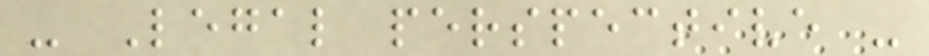- Legal perspective -
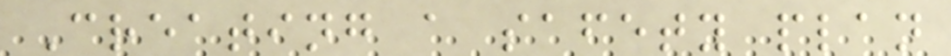Creating a safety plan
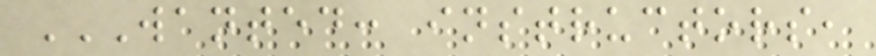WANTED: INSTRUCTORS,
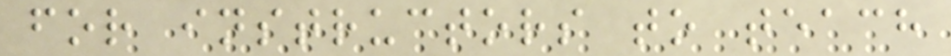for instructors to teach
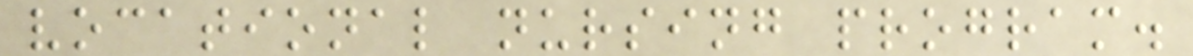vocational nursing program.
